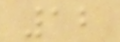12
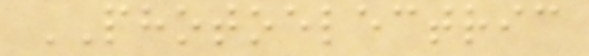PHOTOELECTRIC
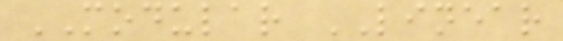MODULAR LINEAR
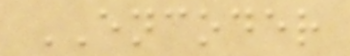ENCODER
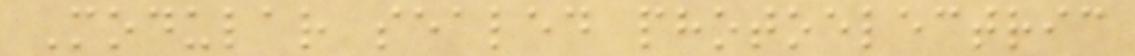Modular sealed photoelectric
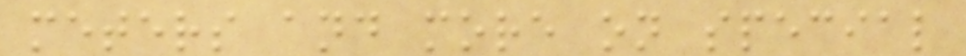meters and more on special
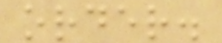order.
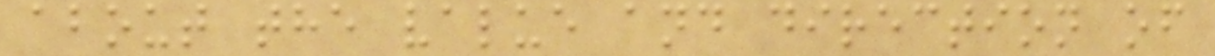about the value and direction of
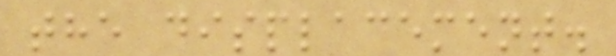the displacement.
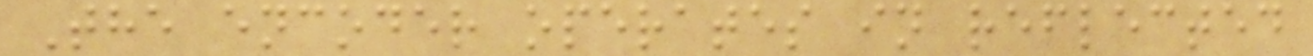The encoder operates in reflected
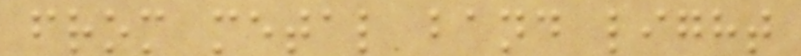from metal band light
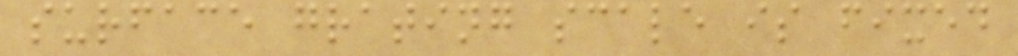surface grating scale is fixed
